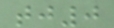tj0
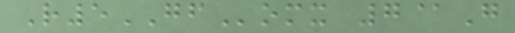R5GFomx 7@G
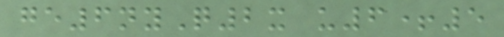ge6nyQ2x u6+5
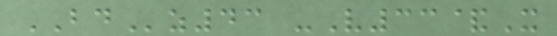BDz43 -V33&X
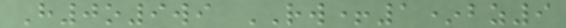H0o9wi RW+1*bz9
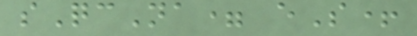sQcNa= eS+
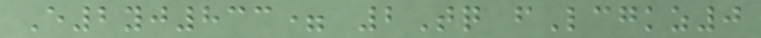E2yj833= 2Tq fLcgkz0
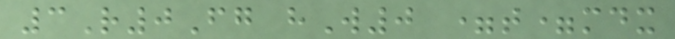3R0Fg hW0 =t=mdx
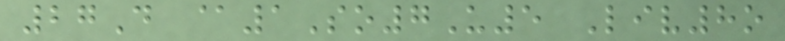27D @1So7U5 Liv8o
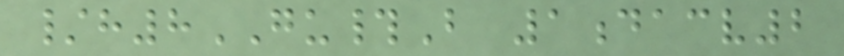/h8GU#B 1dacv2
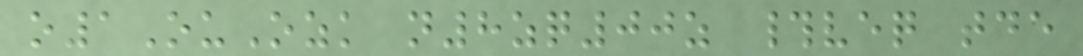o1OuOzk n8zq00z #veq tde
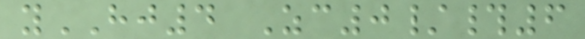yHJ4 Zc0/#6
